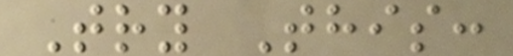Try This:
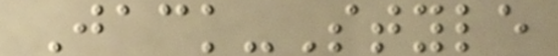Jack-Style
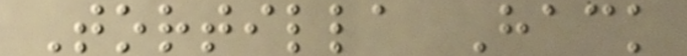Tortilla Hack
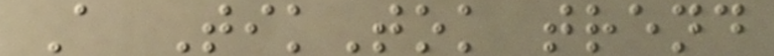A TikTok trend
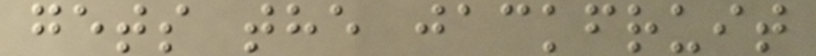gets the jackfruit
